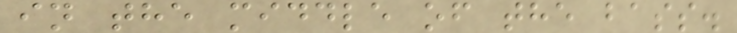in the middle of the bass.
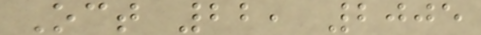Oct 22, 2005
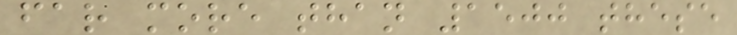far more than 1500 these
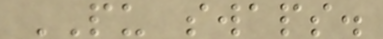PU swaps.
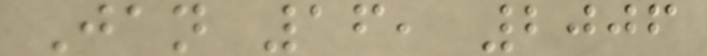Jan 16, 2006
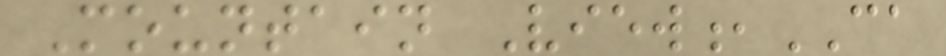Mountain View,CA
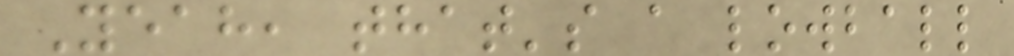Yeah, that's a lowball
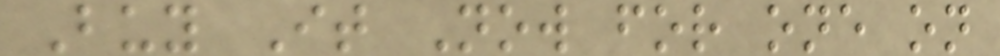Buy It Now for one on
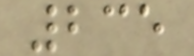235
